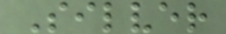Silver
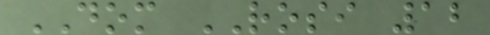DOM ROSI 12
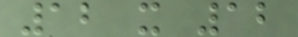12 x 12
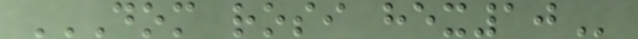DOM ROSI HEX10
